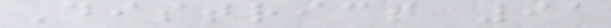District 91
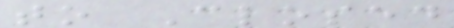to Closed
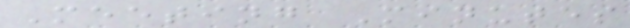Meeting Minutes
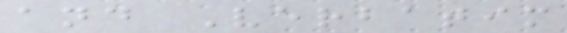and Verbatim
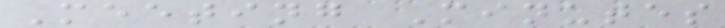Meeting Minutes
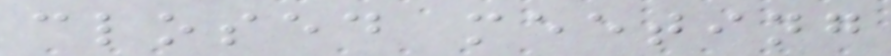closed meeting
